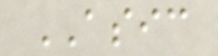ASIC
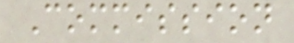Commission
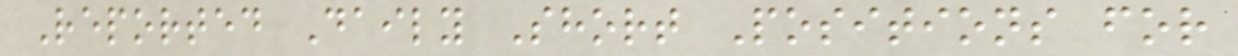Reported Daily Short Positions for
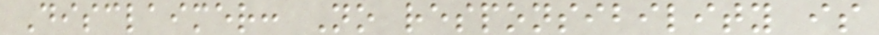Disclaimer: No responsibility is
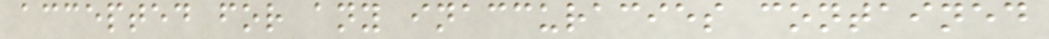accepted for any inaccuracies contained
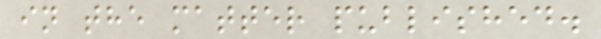in the matter published.
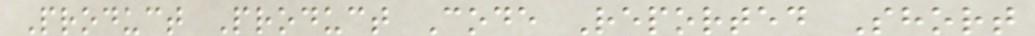Product Product Code Reported Short
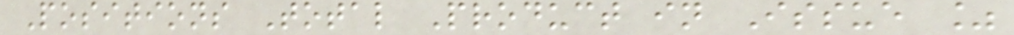Positions Total Product in Issue %
